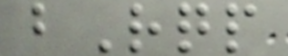bRqp
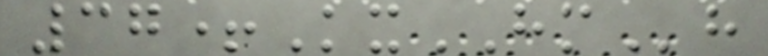37+KxHMh
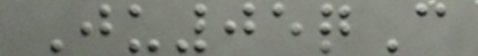Ju05qC
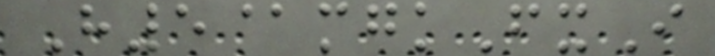H5@mgkFxI
